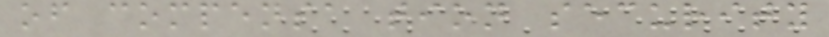of compensa tion security
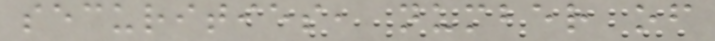securities, number of
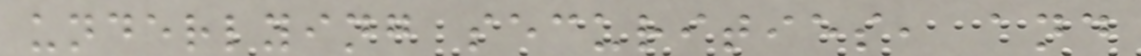underlying securities, and
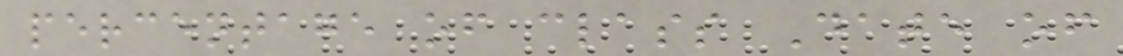percentage of class Date of
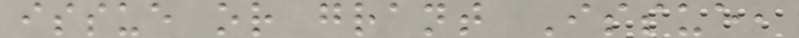issue or grant Issue,
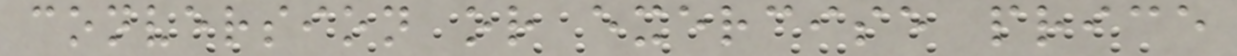conversion or exercise price
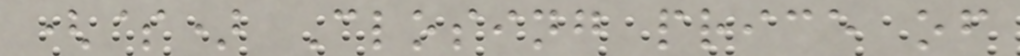($) Closing price of
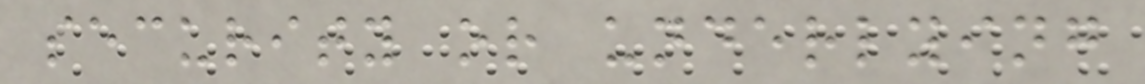security or underlying
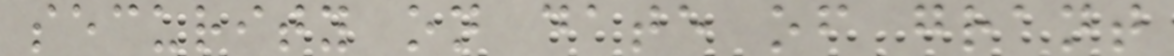security on date of grant
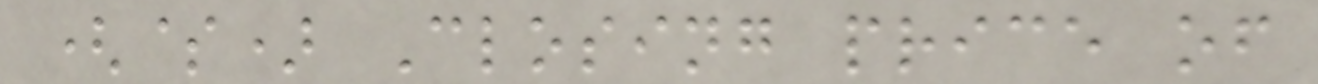($) Closing price of
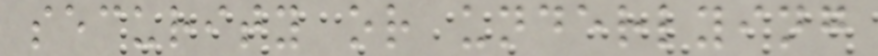security or underlying
